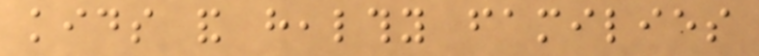kids and healthy families
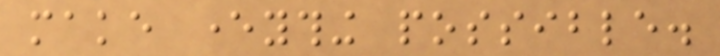make everything possible.
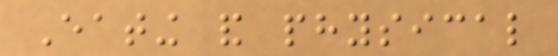Eating and physical
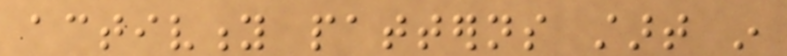activity patterns start in
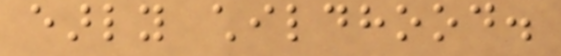early childhood.
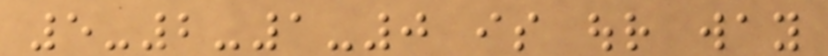5-2-1-0 is our way
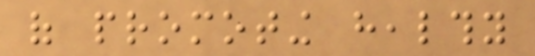of promoting healthy
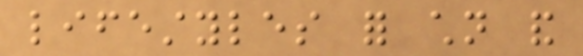lifestyles for children and
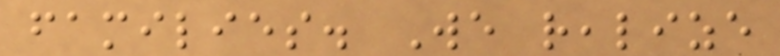families. We realize
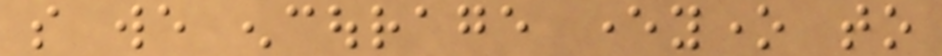so we encourage everyone to
